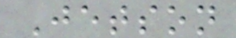Jetson
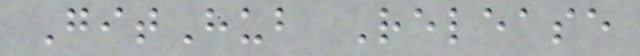GitHub Release
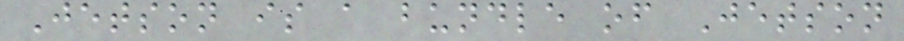Jetson is a bundle of Jetson
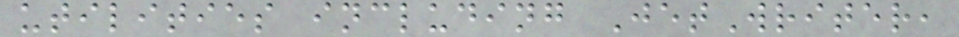utilities including JetWriter,
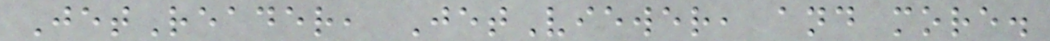JetReader, JetViewer, and more.
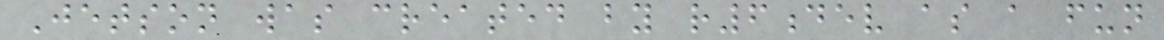Jetson was created by r6dev as a fun
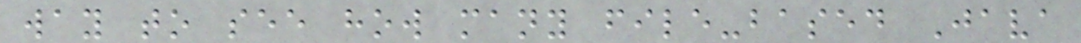way to see how many file-based Java
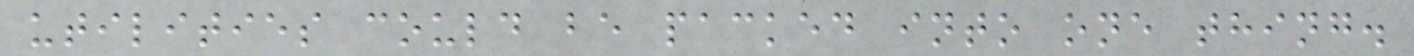utilities could be packed into one thing.
